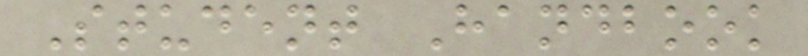Student Handbook
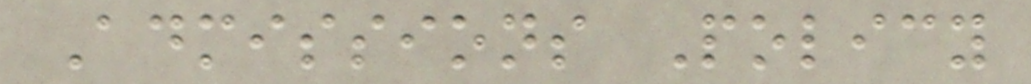Admissions Policy
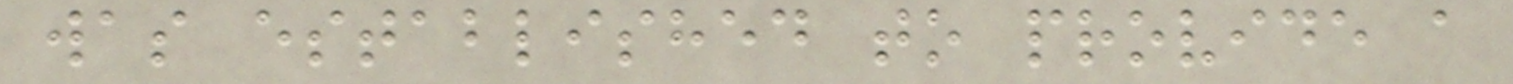was established to provide a
